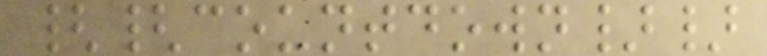{{countdown}}
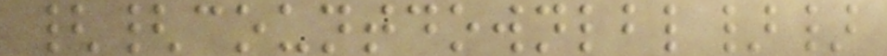{{countdownlbl}}
